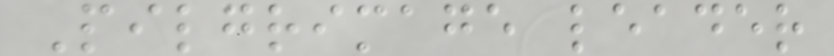Pilgrimage leader
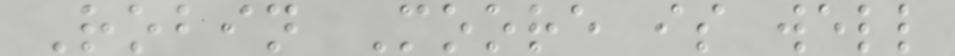Robin Moore is well
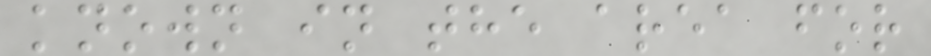known in the area for
